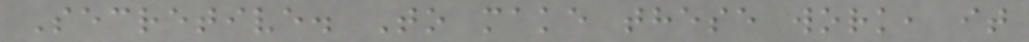Secretive. To make these work, it
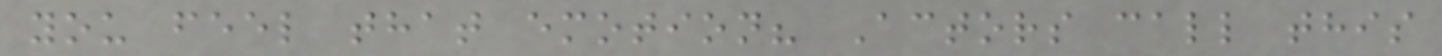you feel that emotion? Actors call this
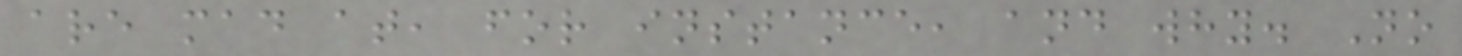are mad at, for instance, and why. No
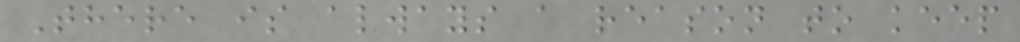There is always a reason to keep
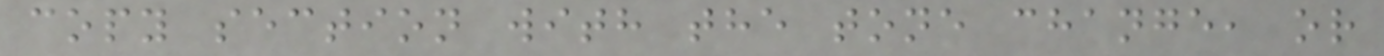copy section with the tone change, or
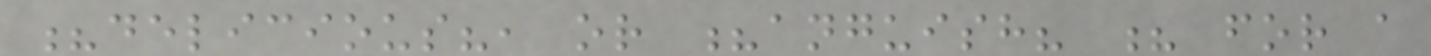?delicious?, or ?anguish? ? for a
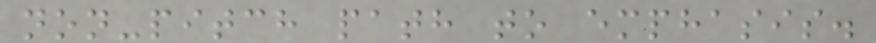non-pitch path to emphasis.
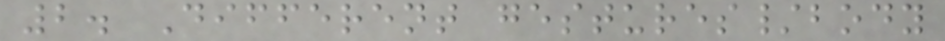2. Different gestures/body
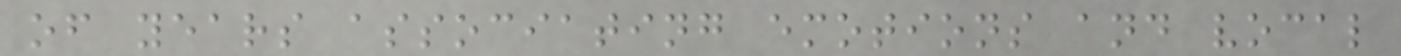of years associating emotions and vocal
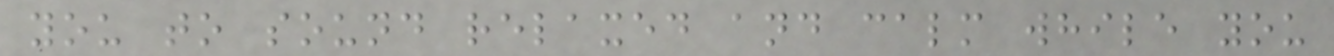you to sound relaxed and calm while you
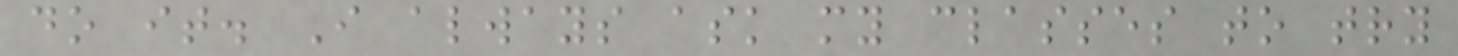do it. I always ask my classes to try
